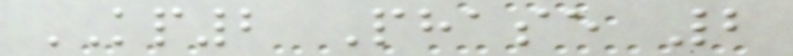KP2 Phase 2
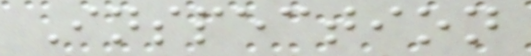Inspection
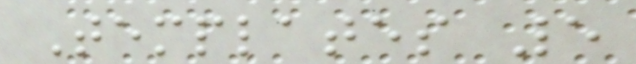Templates 5
